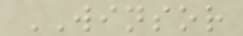WINSOR
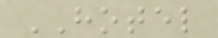HOTEL
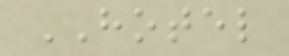HOTEL
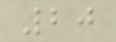20
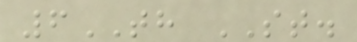6TH ST.
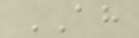AH
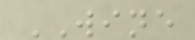WINE
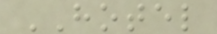HOTEL
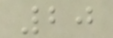20
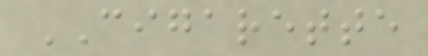CIGARETTE
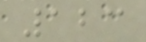123
